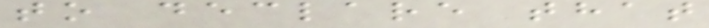to declare that
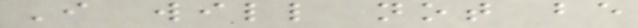I will not be
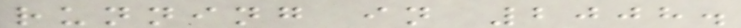running in 2008.
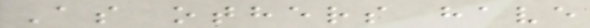As others have
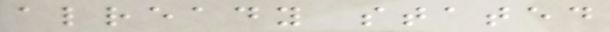already stated
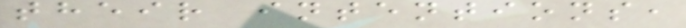their intentions,
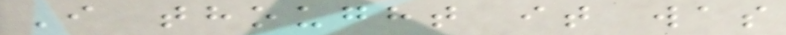I thought it was
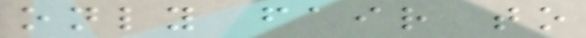only fair to
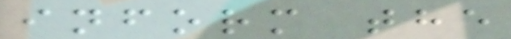inform the
